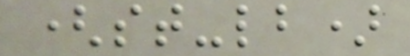(st-lb)
